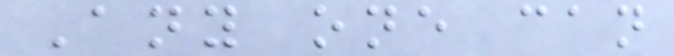Any one can
